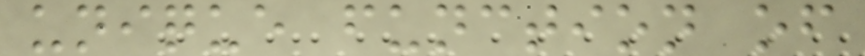unique function of
